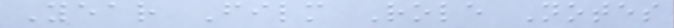Year Film Role Notes
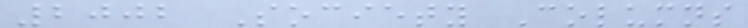2002 Society Columns
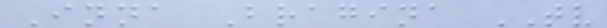Inna Bragina TV
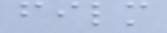film
